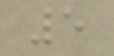5
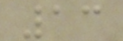13
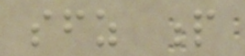sfz p
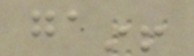gain!
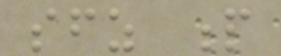sfz p
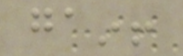gain!
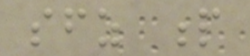sfz p
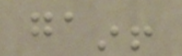gain!
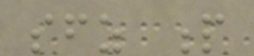sfz p
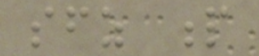sfz p
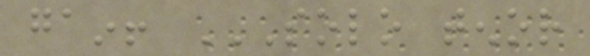gain! SOLO TENOR
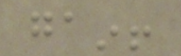gain!
